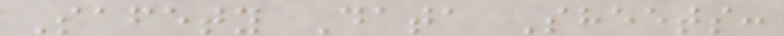Safety Data Sheets:
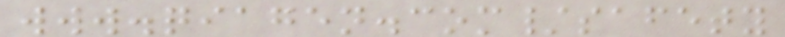www.qiagen.com/safety
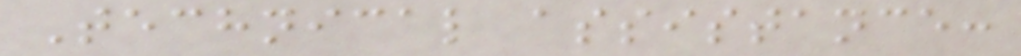Technical assistance:
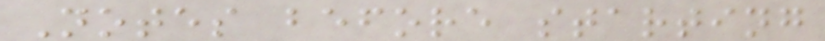Notes before starting
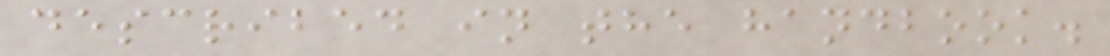described in the handbook.
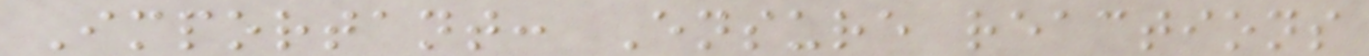Important: Ensure reactions
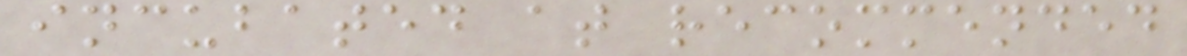incubated at recommended
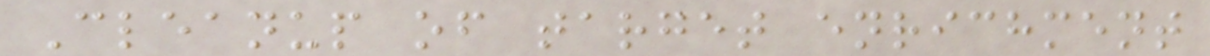Cleanup of target enrichment
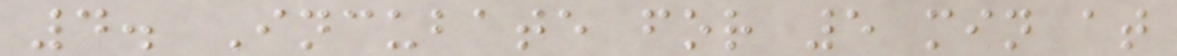4. Incubate for 5 min at
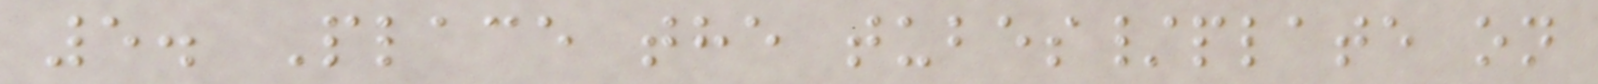5. Place the tubes/plate on
